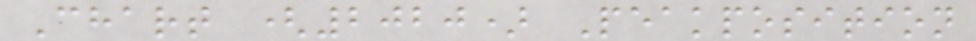Chart (2020) Peakposition
